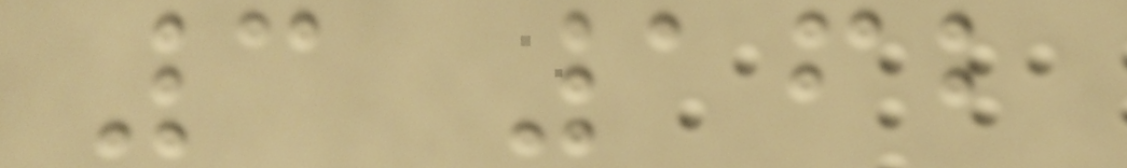3 162
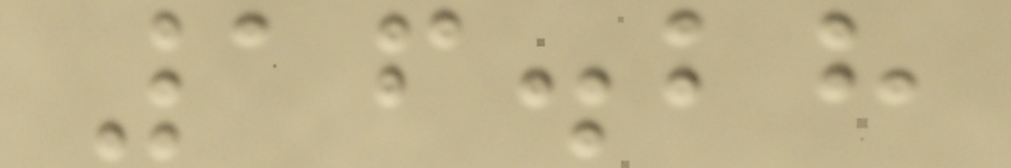16.28
